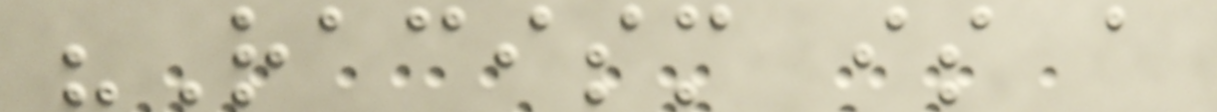"Racism is a
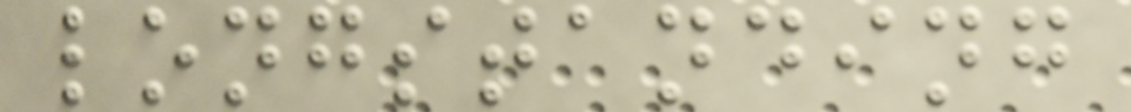longstanding
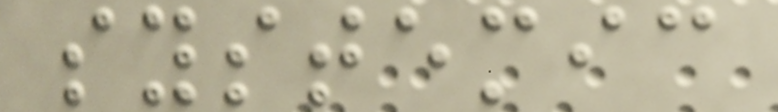systemic
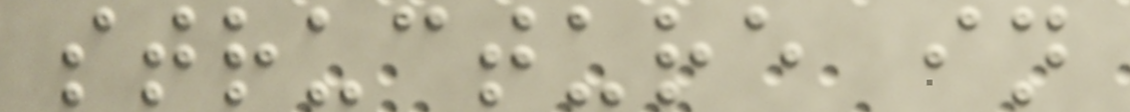structure in
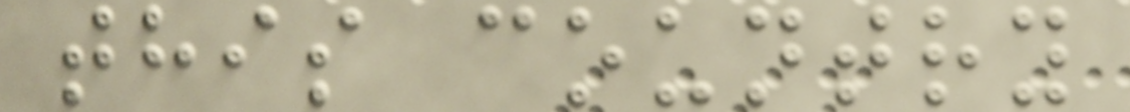this country
